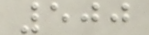500
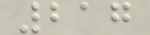217
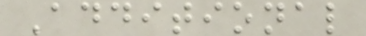Additional
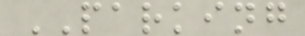PARKING
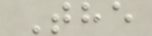The
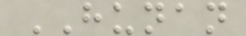HUNAN
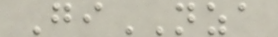GiNZA
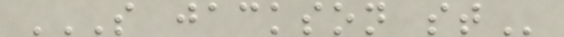S JACKSON ST
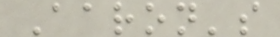Aaron's
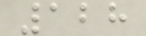128
